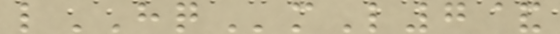lHQmL7&
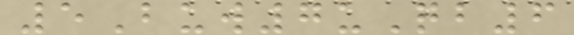5Buw7uQb6
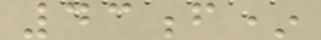43f*
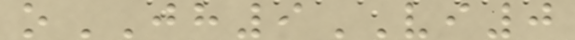oJH9VI0
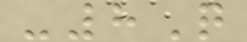-8Q
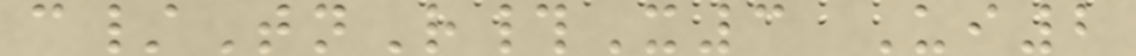c/TnR#X3 Ui2
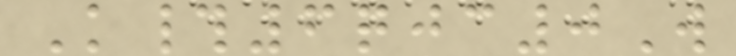K#6qjc0W
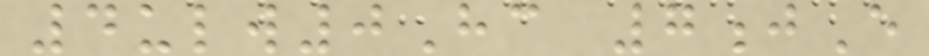4ulw0Hc 7jE
